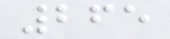265
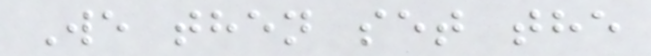We then set the
